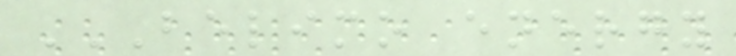BELIMO ENERGY
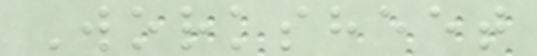Worksheet
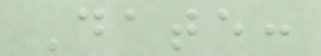Date:
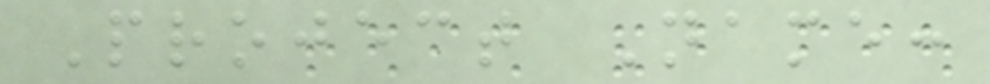Project Name:
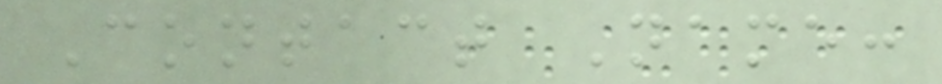Contact Name:
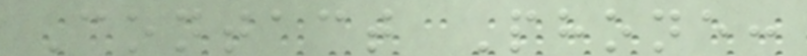Contact Phone:
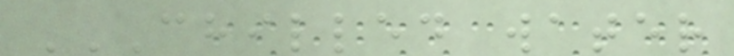CHILLED WATER
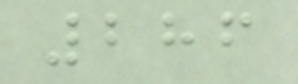286
